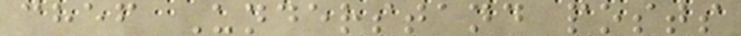chef Understand posts
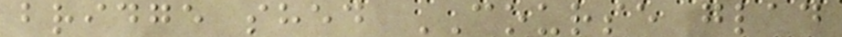bridge shed COURSE glad
